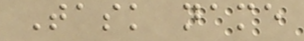Task name
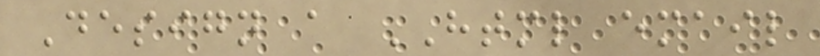Design a HTML email
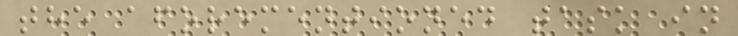the aforementioned task in
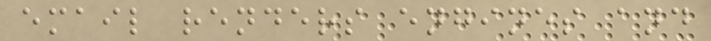email renders engines and
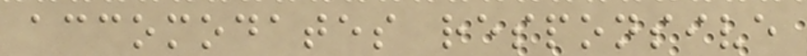accomodates responsive
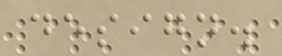design.
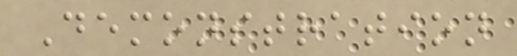Demonstration
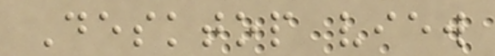Desktop view
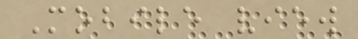Mobile view
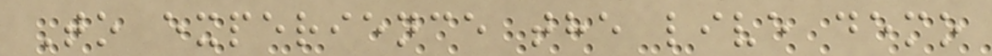To experience the live demo
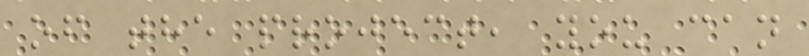of the project, you can
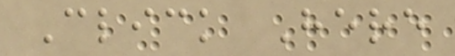Click Here
